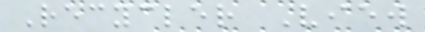Recycler View
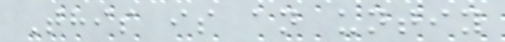This is an untiy
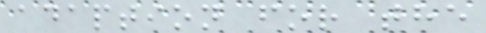adaption for the
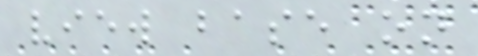view base on
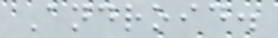Android.
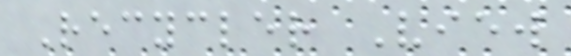Recycler View
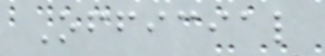Official
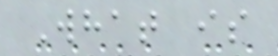What is
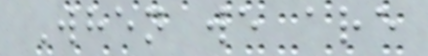When we are
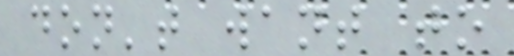don't want to
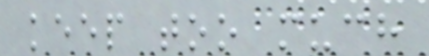keep too much
